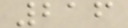216
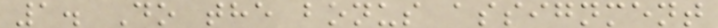1. Do the bonus assignment
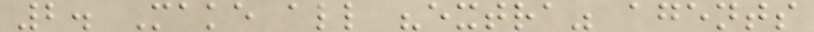2. Make all "extra" agents
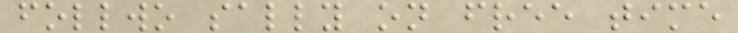follwo sally on free time
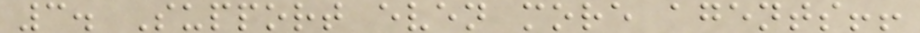3. Support even more agents!!
